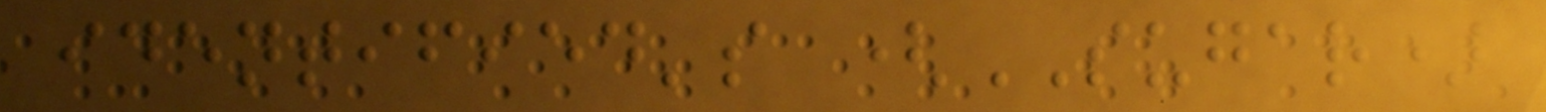identified's (SUGAR)
